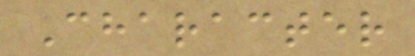Character
